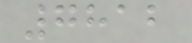7812
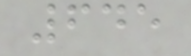645
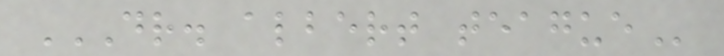DR. ALBERT TEAGUE
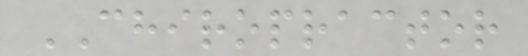CHIROPRACTOR
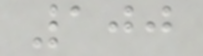100
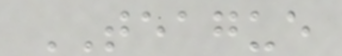TEAGUE
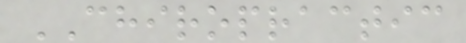CHIROPRACTIC
